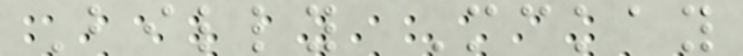Billy Mckay
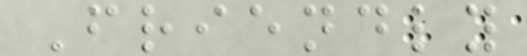Friendly
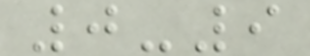0-9
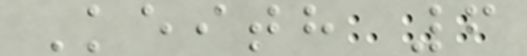Keith 6
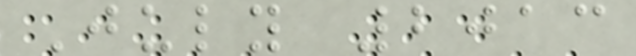July 2013
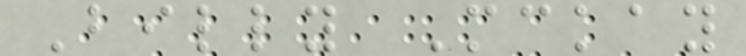Billy Mckay
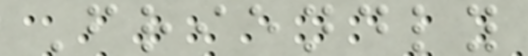Friendly
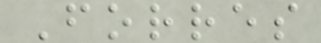Forres
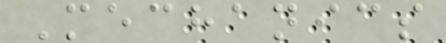Mechanics
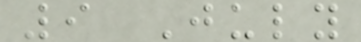9 July
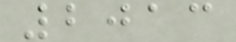2013
